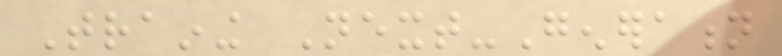Training Next-Generation
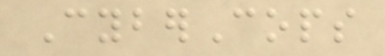CyberCops
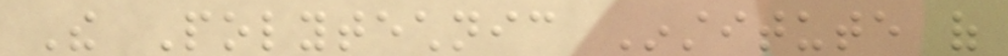The Polytechnic Institute of
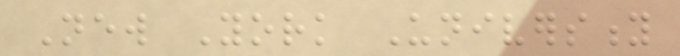New York University
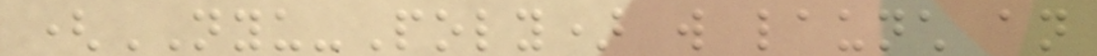(NYU-Poly) will launch an
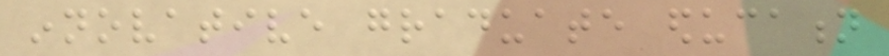innovative graduate education
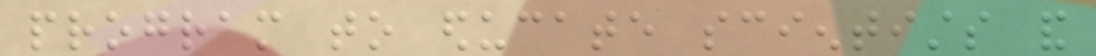program to educate scientists and
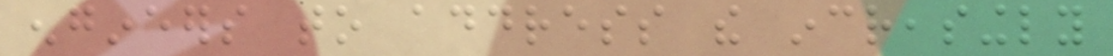engineers to address the increasingly
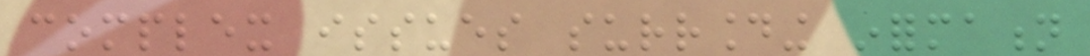complex issues surrounding information
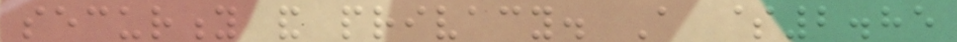security and privacy. A $2.85
